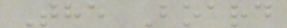The Board
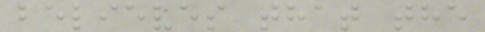believes that the
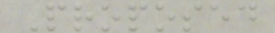Proposed
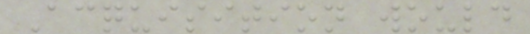Acquisition would
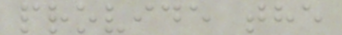provide the
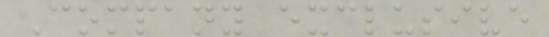Company exclusive
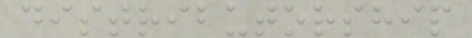distributorship
